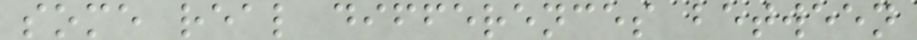some real differences between
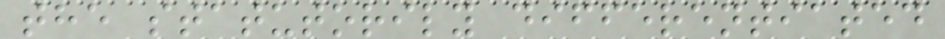the statutorily differentiated
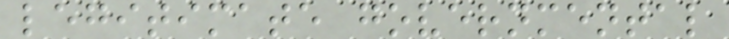legitimate governmental
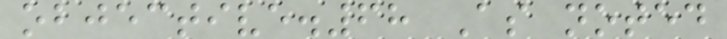objective.68 As noted
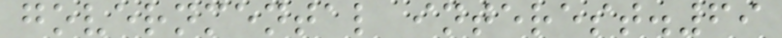governmental interest.69
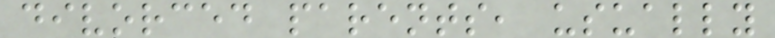divorced parents, usually
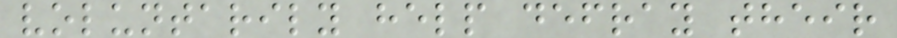voluntarily help defray their
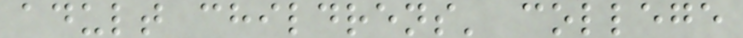adult childrens' college
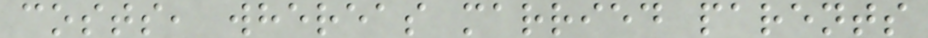costs, whereas married parents
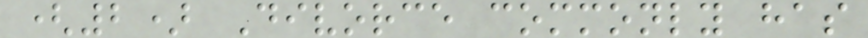(2) Divorce commonly has
